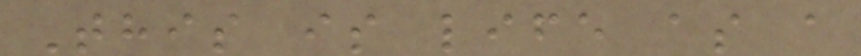This is life as a
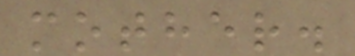mother.
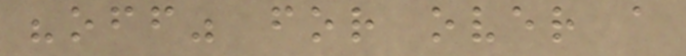"off" for over a
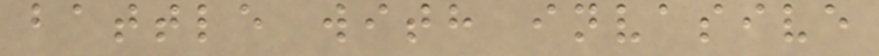battle with invasive
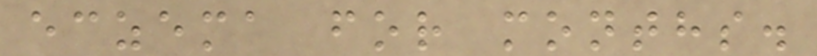eczema for months.
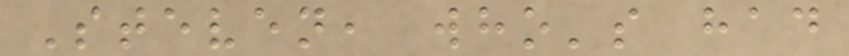Steven, who's had
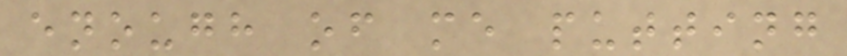enough of me putting
